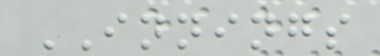INNINGS
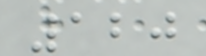120
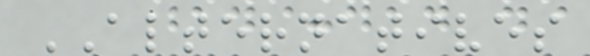ALTERNATIVES
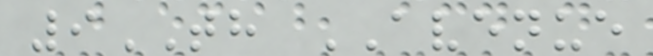9TH AVENUE
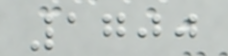1700
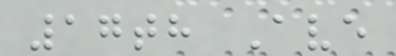17th Ave
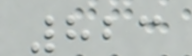823
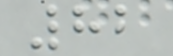82
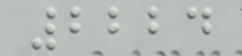2224
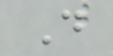D
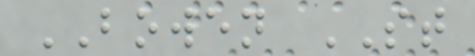BOWEN ST
